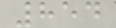854
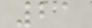21
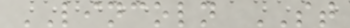LINCOLN ST
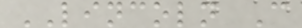LINCOLN C
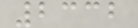2332
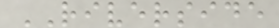RIVERSIDE
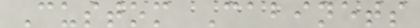Custom Cabinets
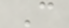C
